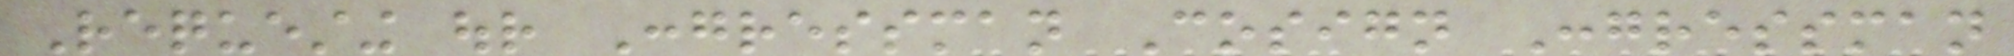Requesting our Congressman Cosign Congressman
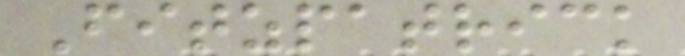Fitzpatrick
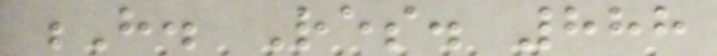H. Res. 888
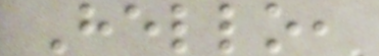Hello,
